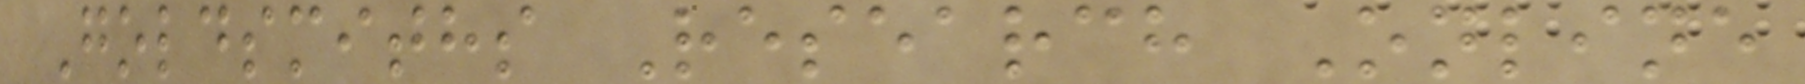Goldsmiths Research Online
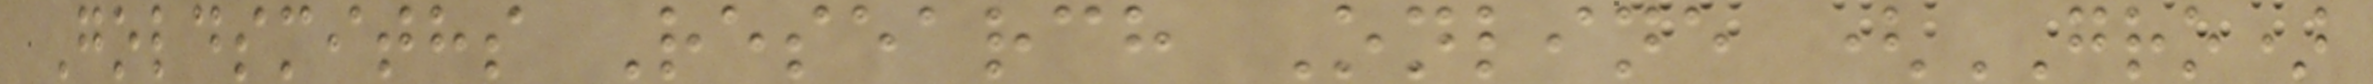Goldsmiths Research Online (GRO)
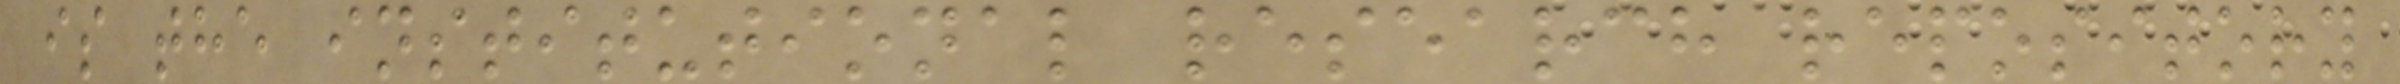is the institutional research repository
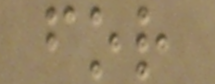for
